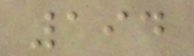194
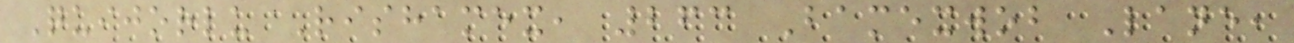Quijorlu Rishamex, 263 Bamexwob Lane,
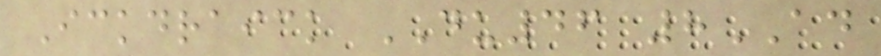Ickdraick DU46 8AD
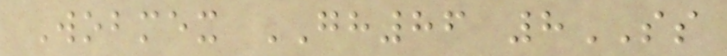Wobmex GH86 8SS
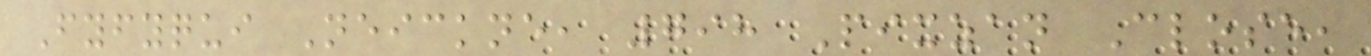Fyfyqui Neickne, 798 Pixzan Close,
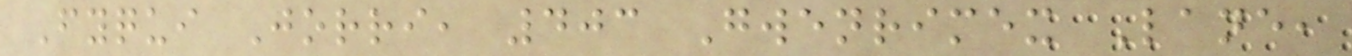Fyqui Jorri, 403 Gwenrimex Lane,
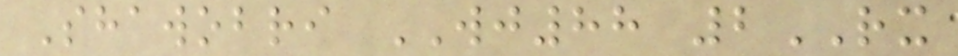Shawobri WJ88 2RX
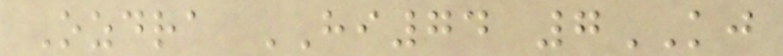Ozdra HI74 7KJ
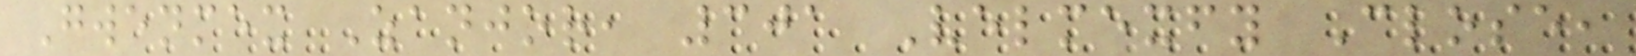Gwenmex Zanjor, 301 Velmexfy Close,
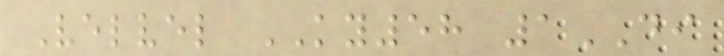Velvel KY58 1DI
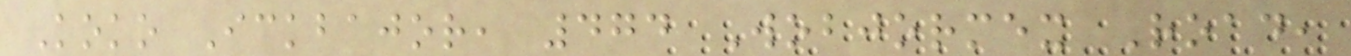Koko Ickbajor, 474 Wobjormex Road,
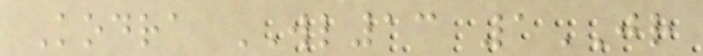Kodra WL13 1JR
